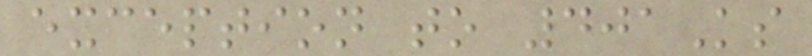exception to 401Ks
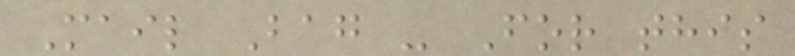Mail Bag - For this
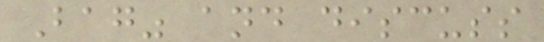Bag" and discuss
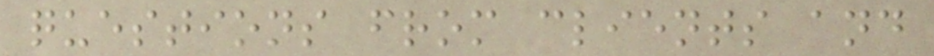questions from clients and
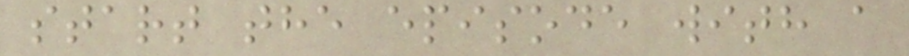start the episode with a
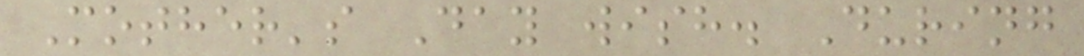Mother's Day wish. During
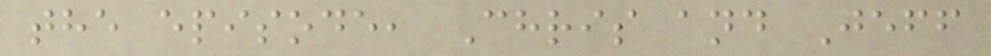the episode, Chris and Jeff
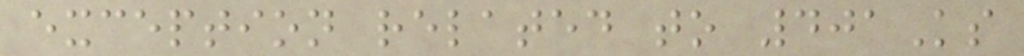exception related to 401Ks
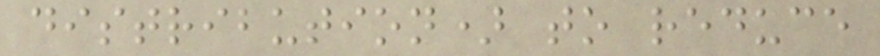distribution) to reduce
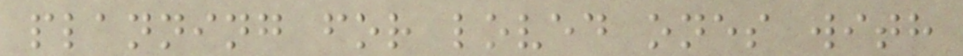planning for loved ones with
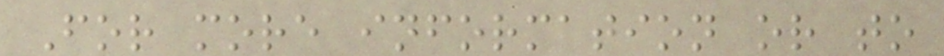For more information or to
